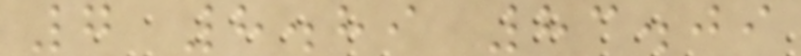7 8.89 83.09
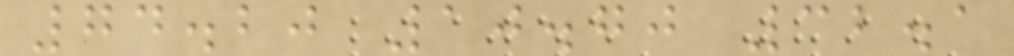74.20 10.70 32.1
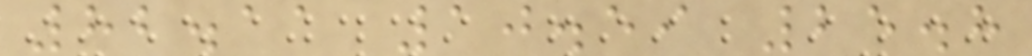82.11 10.59 25.8
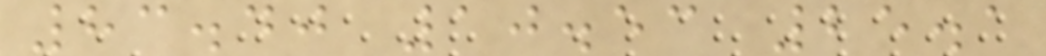83.40 10.53 25.1
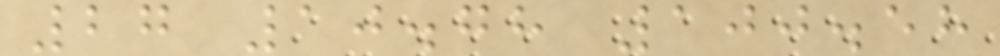27 10.78 100.58
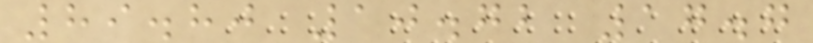89.80 10.72 17.7
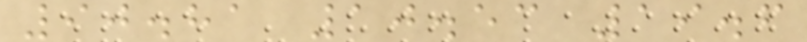90.81 10.53 19.6
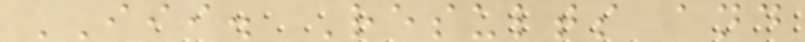III. Results and
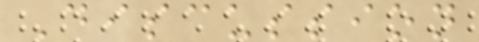Discussion
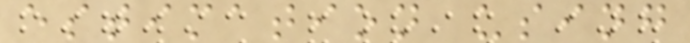estimation using
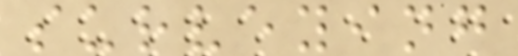surveying
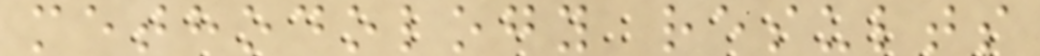methodology results
